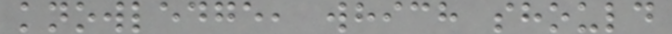knowledge, which should
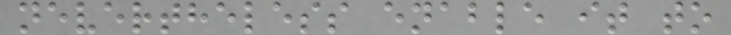nevertheless enable it to
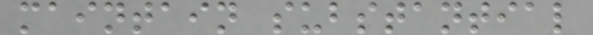maintain substantial
